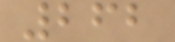262
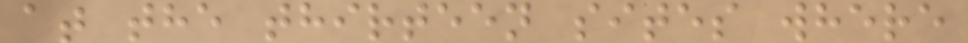at the thirteen sites where
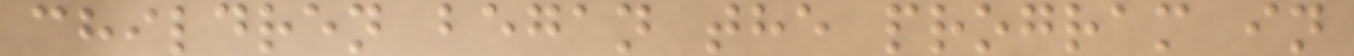children began the program in
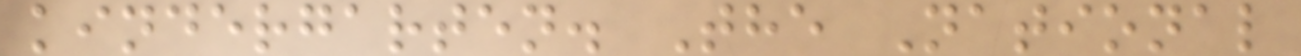kindergarten. The National
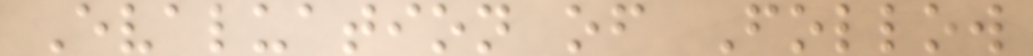Evaluation of Follow
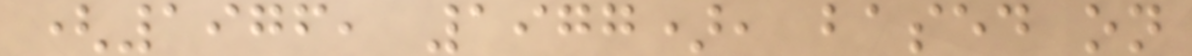(1976, 1977), based on
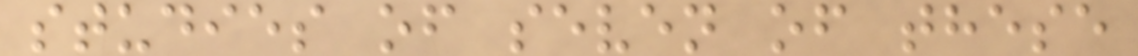studies of seven of these
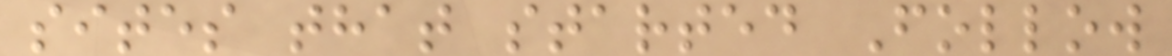sites that started Follow
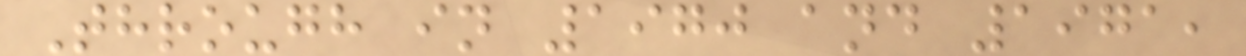Through in 1970 and 1971,
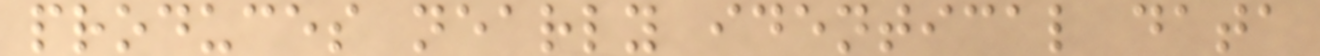produces nearly identical data
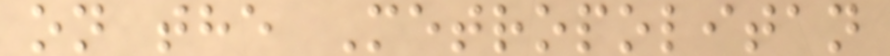on the Metropolitan
